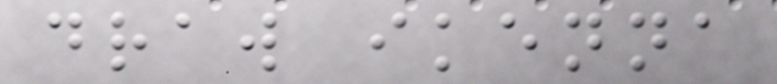draw ikenna
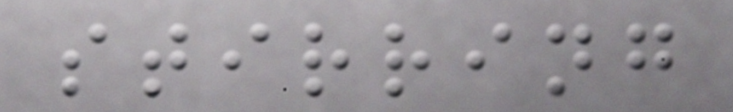stirring
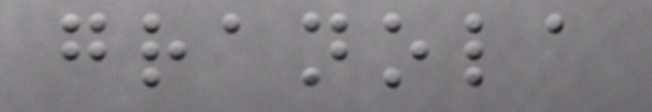granola
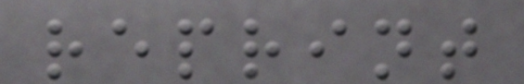reprint
